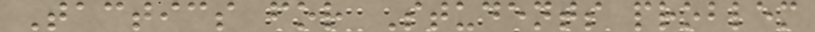Tactics for Students problem
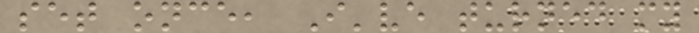set once, I've turned my
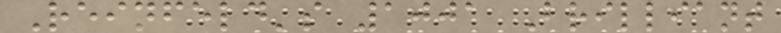Reinfeld's 1001 Brilliant
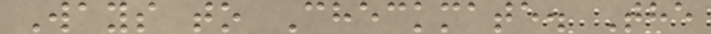Ways to Checkmate. The
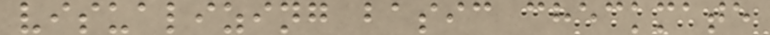visualizing basic checkmate
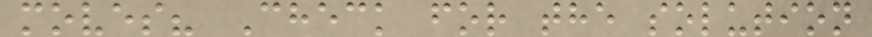moves? Check for the solution
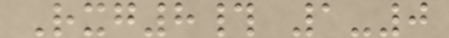Rxg8# 1-0
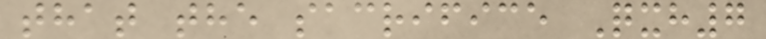that the sacrifice Qxh7
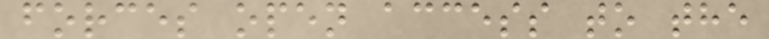forces open access to the
